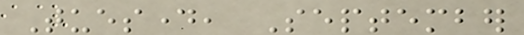Tuesday, September
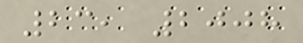23, 2008
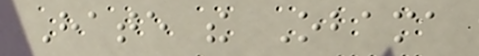Hate the Obama
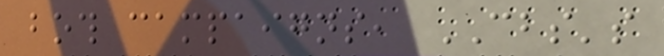both campaigns, CBS's
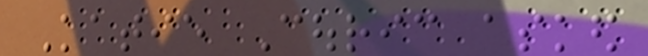Katie Couric asked
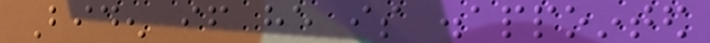Biden if he is disappointed
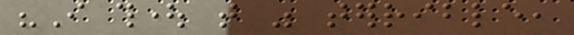"I thought that was terrible,
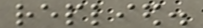replied.
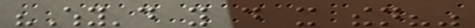"Why'd you do it then?"
